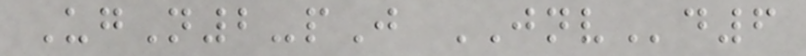UgN2-pJ JNVd6
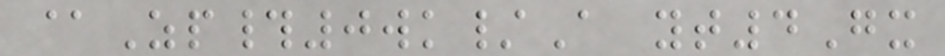@Zp#0wk/A yt4Gx
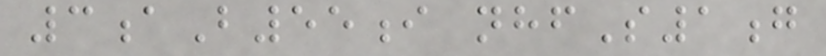3aB55i nhfS1g
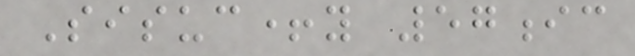Sisuc+y 57ic
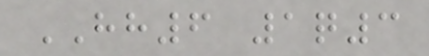HH6 1q3
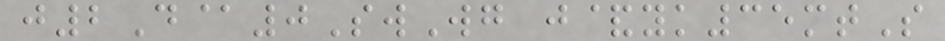j2D@0SwWg j&yk35mtS
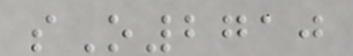sO2710
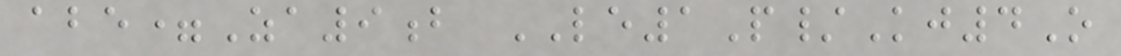abe=Za9b LE1P/Kj4O
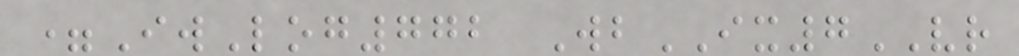=IwLog772 WbIX7VR
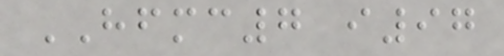HFMC7 i97
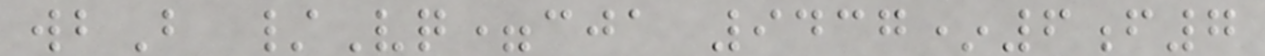wbB /Vq=cja 9437*6f7
